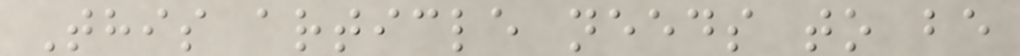This article needs to be
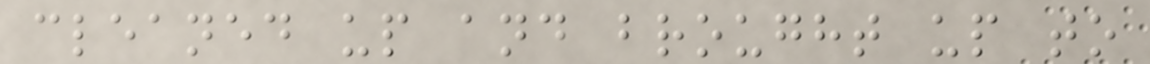cleaned up and brought up to
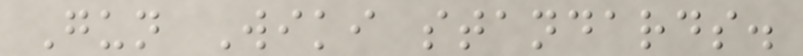Gun Wiki standards.
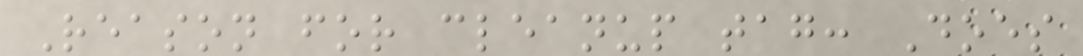Reason for cleanup tag: Does
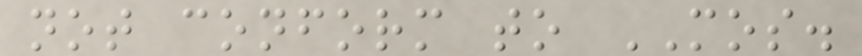not conform to MOS.
